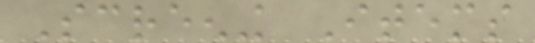Screening Items
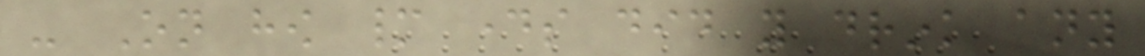- On how many days did you drink any
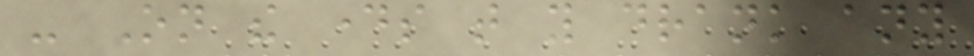- On the days that you drank any
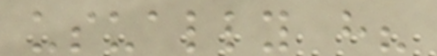usually have?
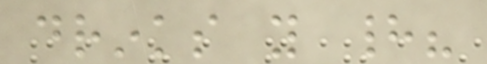drinks you had?
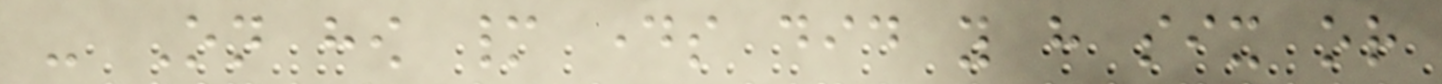- On how many days did you have six or
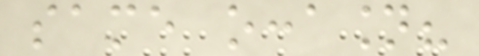same occasion?
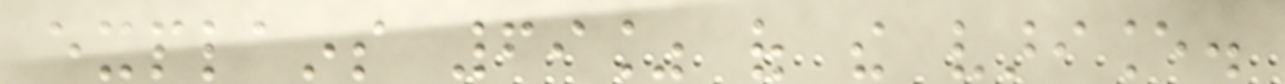explains 69% of the variance.
